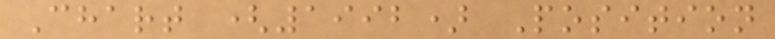Chart (1992) Position
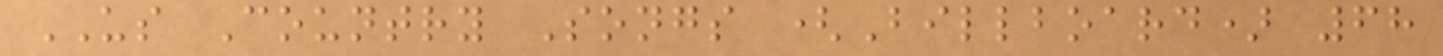US Country Songs (Billboard) 68
